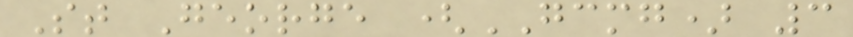St George (GCMG) 3
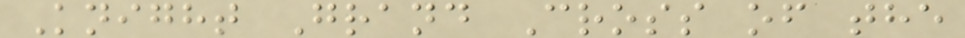Knight Grand Cross of the
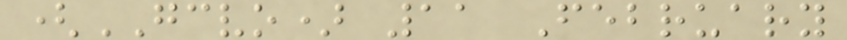(GCVO) 11 February
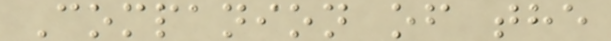Companion of the
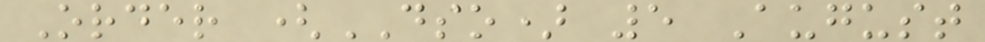Order (DSO) 5 August
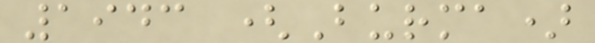1943 (Burma)
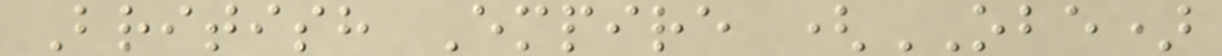British Empire (OBE)
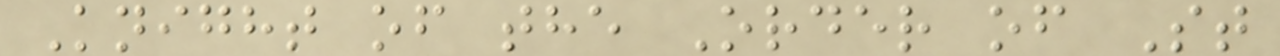Knight of the Order of St
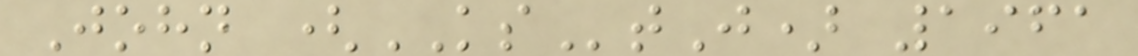John (KStJ) 1961
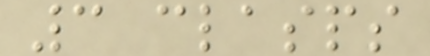3 clasps
